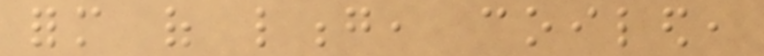form of long, coiled,
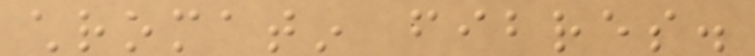chromatin fibres.
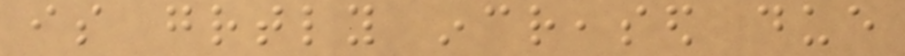is greatly increased due
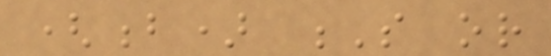(b) S or
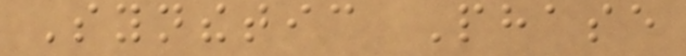Synthetic Phase
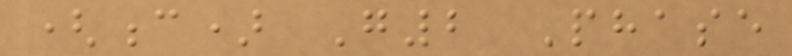(c) G2 Phase
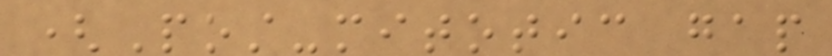(Post-mitotic gap
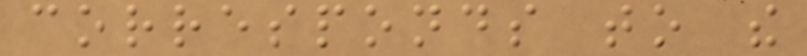corresponds to the
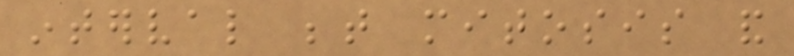interval between mitosis and
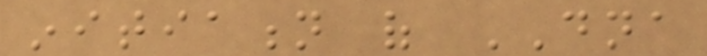initiation of DNA
